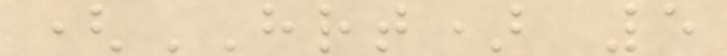(HRT) 5
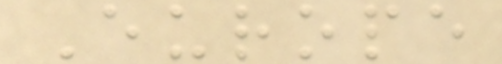Europe
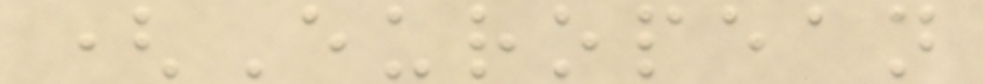(European
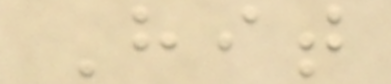Hit
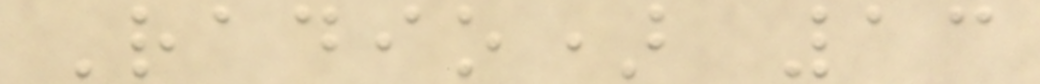Radio) 13
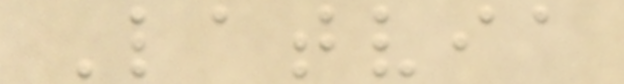Latvia
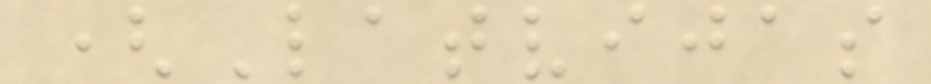(Latvijas
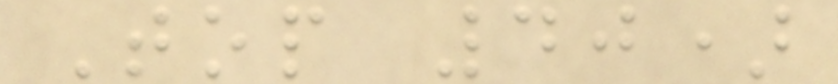Top 40)
